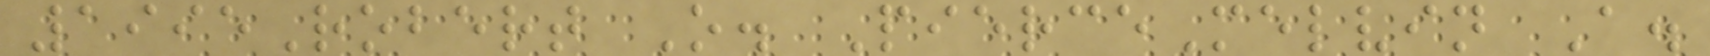1995Robert O. PierceMelvin A.
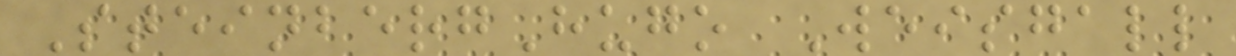SteinbergHugo Weisgall
